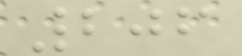206
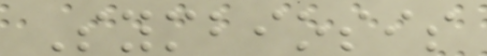Symbiosis
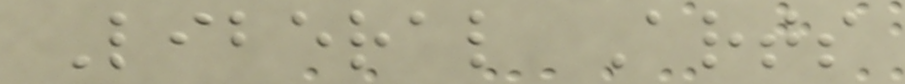Liberal Arts
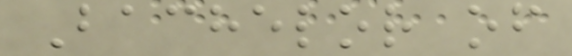Bachelor of
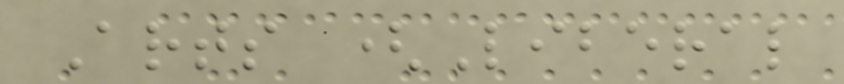Arts (Liberal
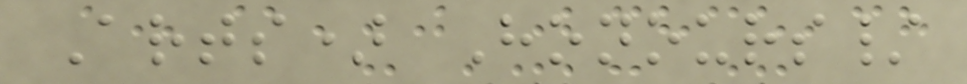Arts) Honours/
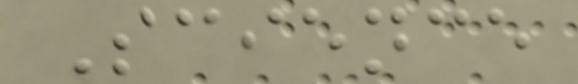Science
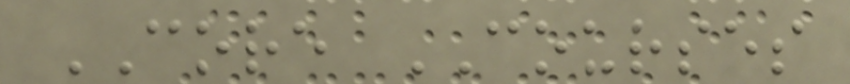CORE COURSES
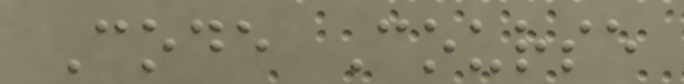Code Course
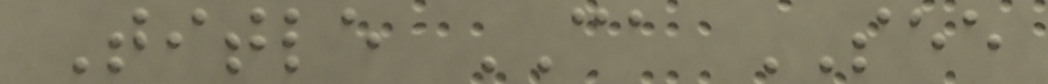Title CA SEE
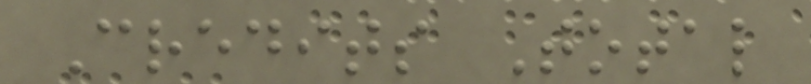Credits Total
